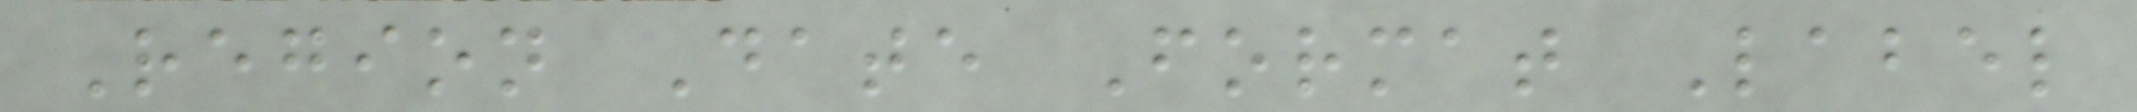Region Date Format Label
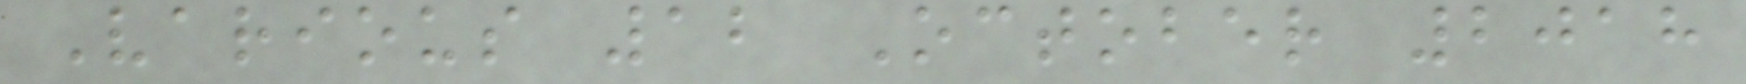Various 12 October 2018
